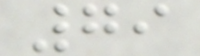79
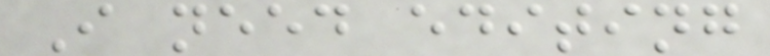I need editing
